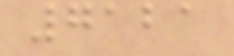7121
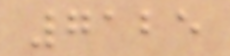7125
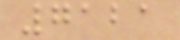7121
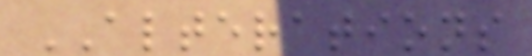ALTERATIONS
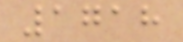1718
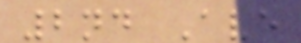2nd Ave
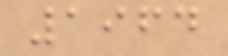1964
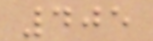405
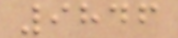9846
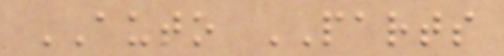AUTO PARTS
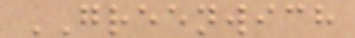GREENWICH
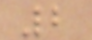2
